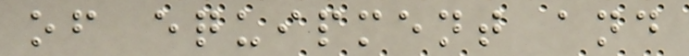of equipment and
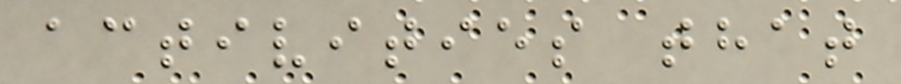activities that
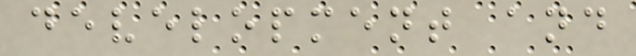development and
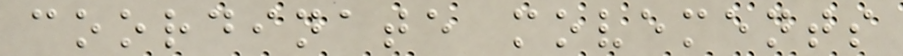coordinate movements
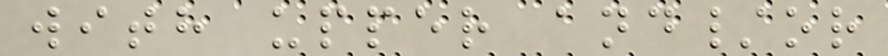with upper and/or
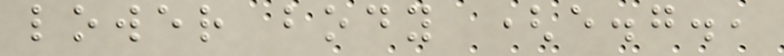lower body (e.g.,
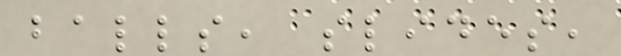balls, slides,
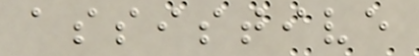assistive
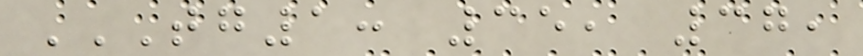TG1: 35, 37,
